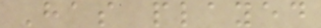Has played
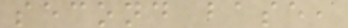second base,
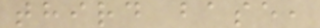third base,
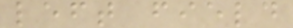left field
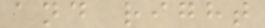and right
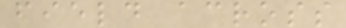field across
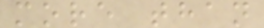more than
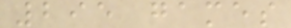295 games
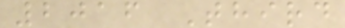2016 Third
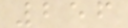256
